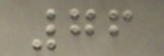76
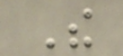The
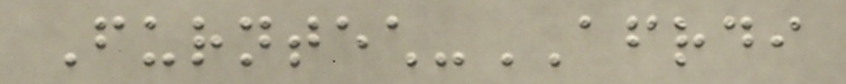Furntech-AFRDI
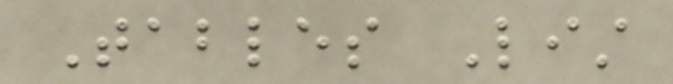Tables List
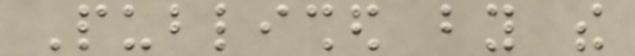Published by the
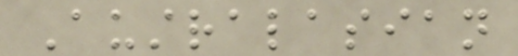Australasian
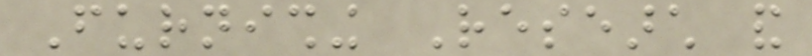Furnishing Research and
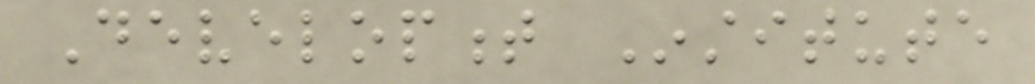Development Institute
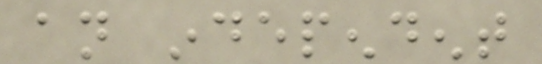an independent
